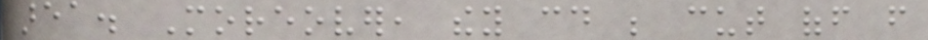area. Moreover, they could be cut off from
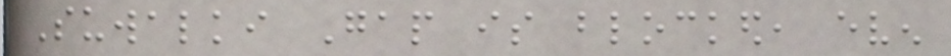Suwalki Gap is blocked, even
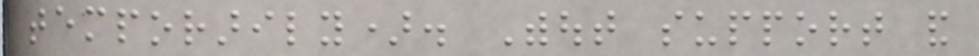temporarily). Without support and
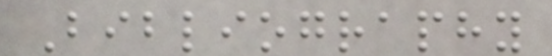Bibliography
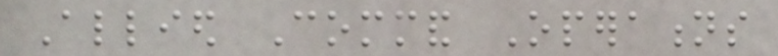Allied Command Operations
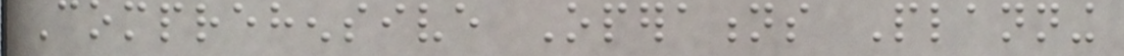Comprehensive Operations Planning
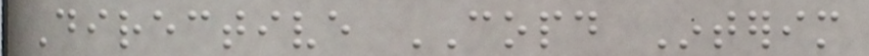Directive COPD Interim
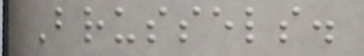Brussels.
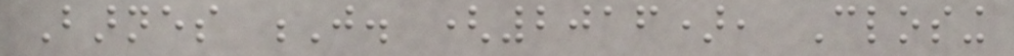Barnes J. (2016), Closing
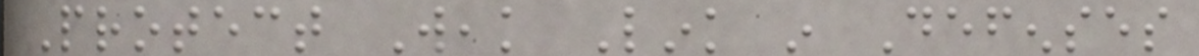Protect Weak Link in Defenses
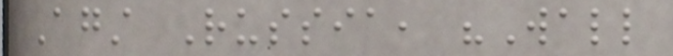Against Russia, "Wall
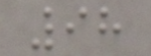98
